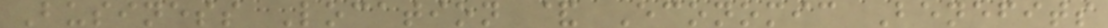Business Location & Economic Benefits
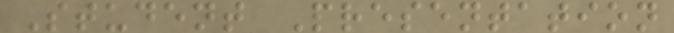Student Presentation
